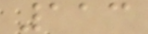113
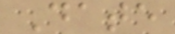Date
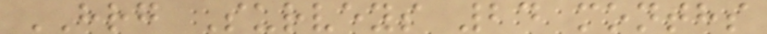HRG Surveys 24 months
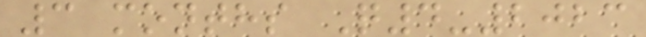3 months Q4-2023
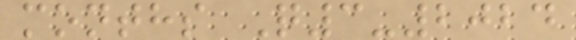months Q3-2024
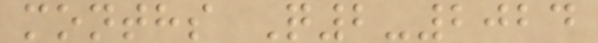months Q2-2024
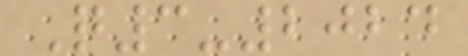Q3-2024
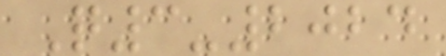Q3-2024
